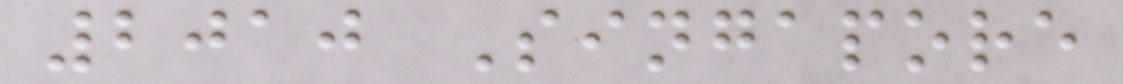2010 Singapore
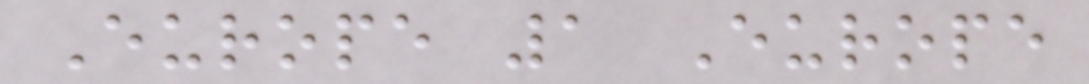Europe 1 Europe
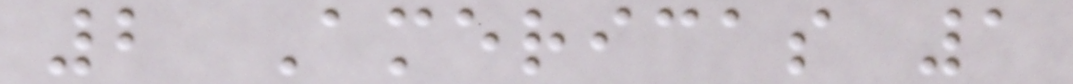2 Americas 1
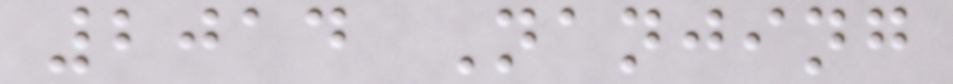2014 Nanjing
